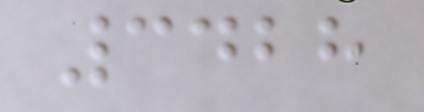3428
